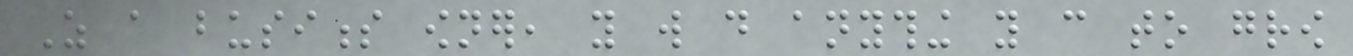As a business owner, you will do anything you can to grow
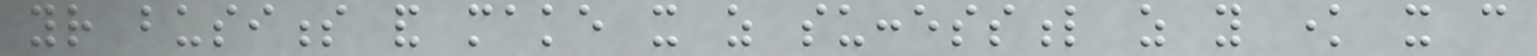your business and make it as successful as you know it can
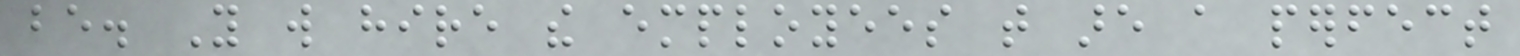be. You will hire the employees that are a perfect
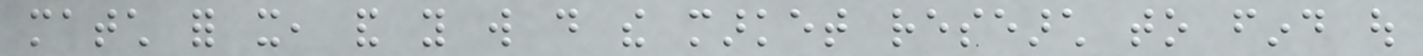match for it, and you will do the market research to find out
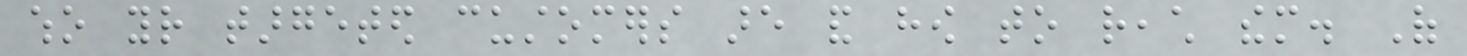who your targeted customers are and how to reach them. Of
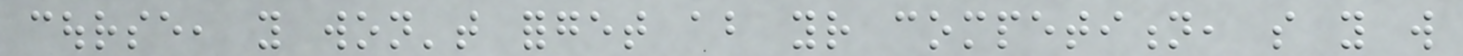course, you won't forget about your competition, so you will
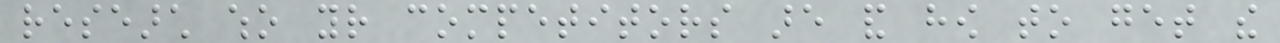research who your competitors are and how to get the
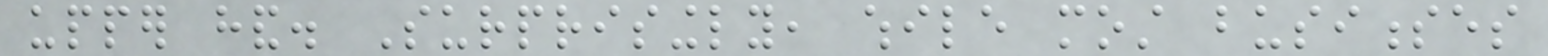upper hand. Surprisingly, while most businesses
